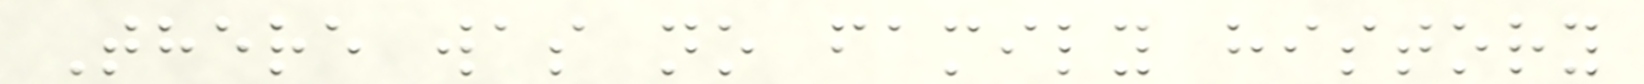There was no family history
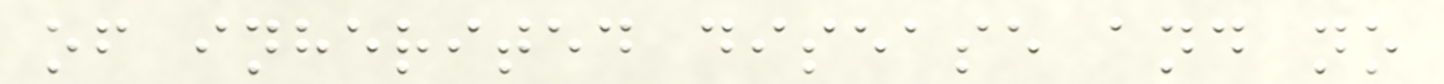of inherited disease and no
